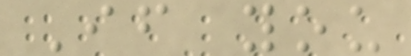If you
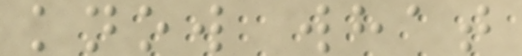know what
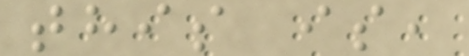this is,
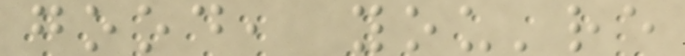good, you're
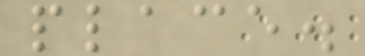place.
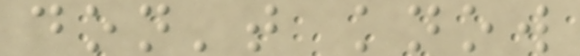don't know
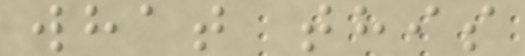what this
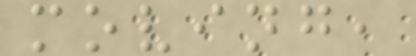moving,
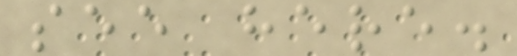see here.
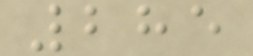285
